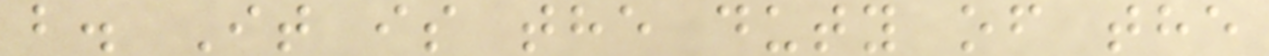b. It is the duty of the
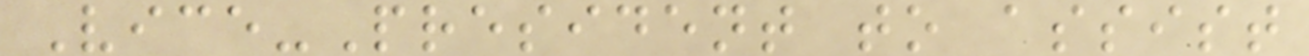Vice-President to assist
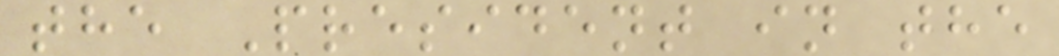the President in the
